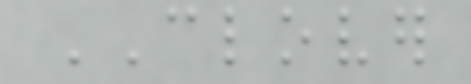CLOVER
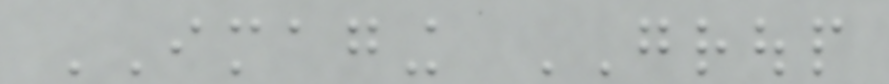IMAGING GROUP
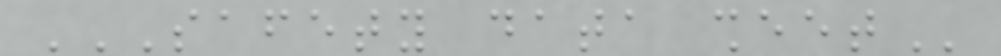SAFETY DATA SHEET
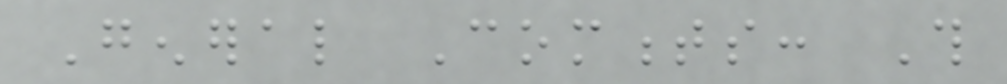General Comments: This
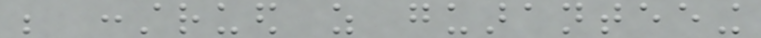be construed as guaranteeing
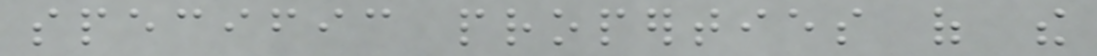specific properties of the
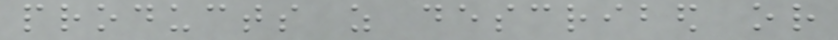products as described or
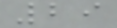29
